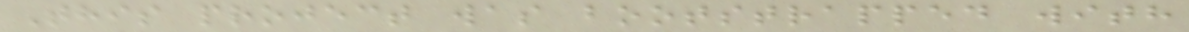This project was bootstrapped with
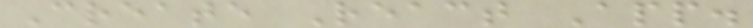Create React App.
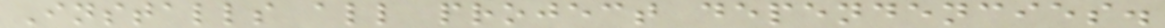Installs all project dependencies.
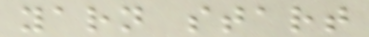yarn start
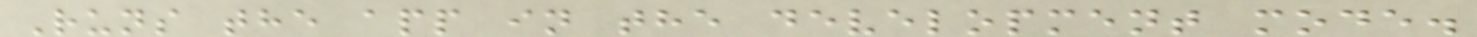Runs the app in the development mode.
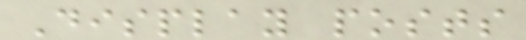Display posts
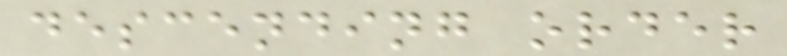descending order
